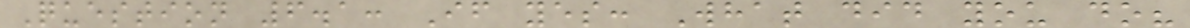Question 6.1: If yes: What did you do?
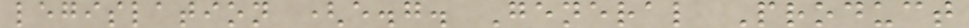legislation (e.g. General Product
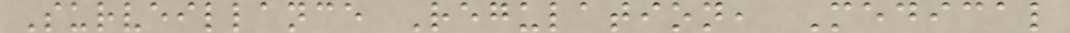Surveillance Regulation, Medical
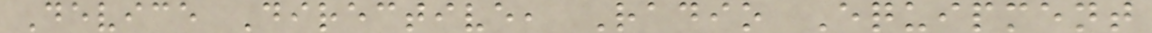Device Directive, Radio Equipment
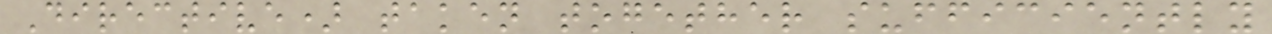Directive) taken together sufficiently
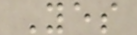Yes
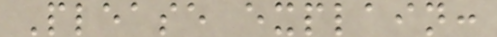Please explain:
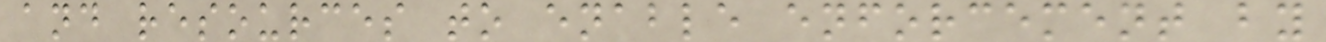and resources to enable enforcement by
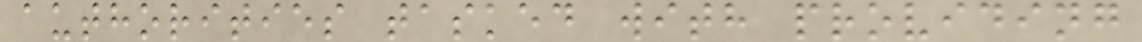authorities tasked with providing
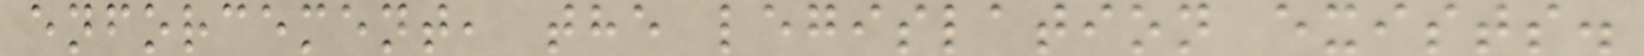enforcement, the legislation exists.
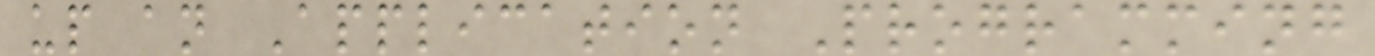up an Application Programming
